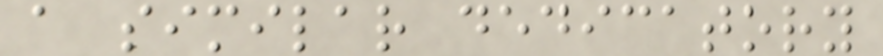a similar dedicatory
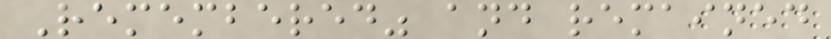Remembered" and remained
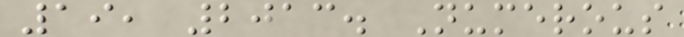19, 2013. Numerous
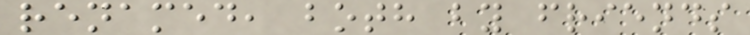renamed, both by friends
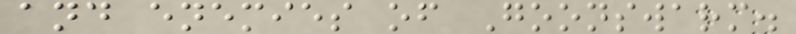and enemies of Goonswarm.
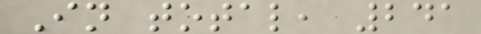In total, 241
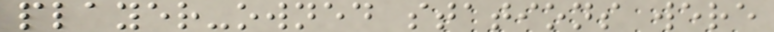player-owned stations were
